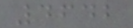4642
